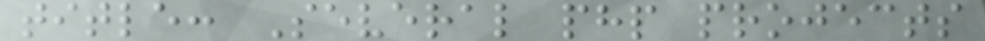title: Several php projects
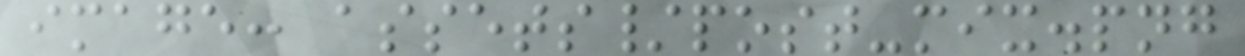image: assets/post-mix.png
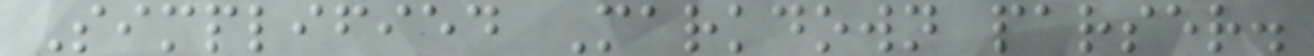Simplified Markdown parser.
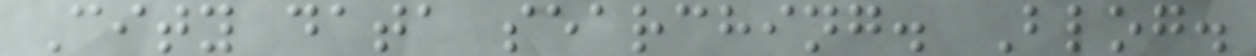City data searching. Blog.
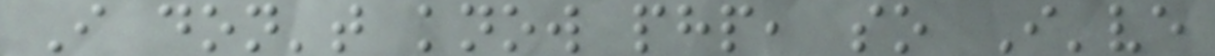I don't know php, so I've
